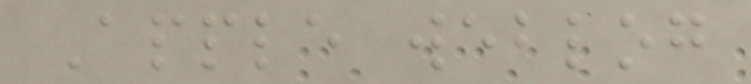Apple weblog
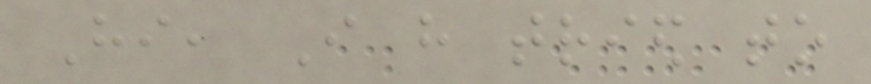Hi, I have tried to
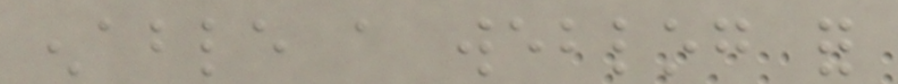enable a weblog for
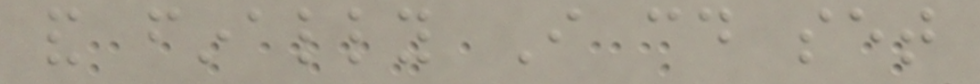and finally I could set
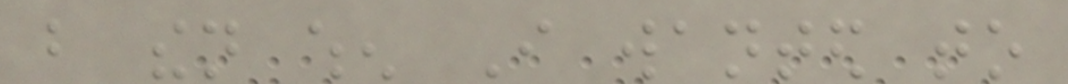but then when I wanted to
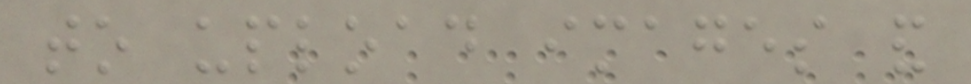to upload images and
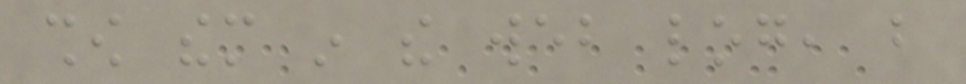show them in the web log, but
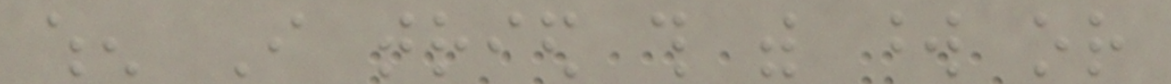when I tried this with word or
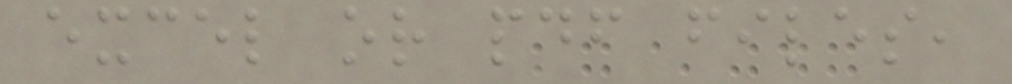excel or pdf files,
